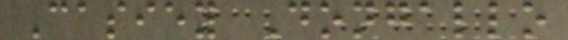Casiey Dongallo
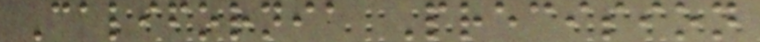California Precision
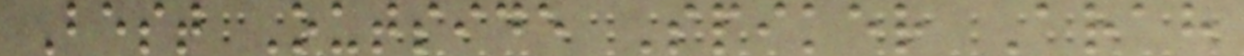Best Outside Spiker Arah
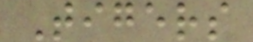Tigers
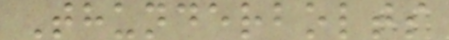Thunderbolts
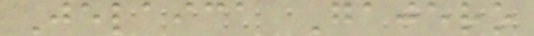Jelaica Gajero
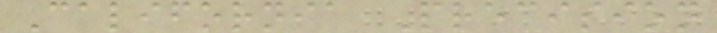California Precision
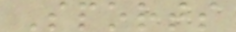Sports
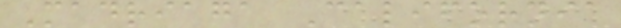Madriaga California
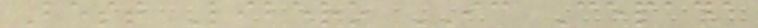Best Libero IC Cepada
